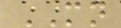MN
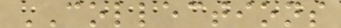COLLECTIONS
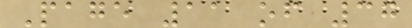Page 11 of 37
